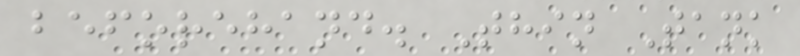beforehand. Thin Tank
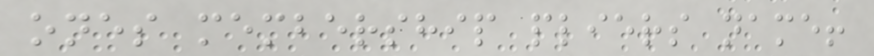ones membership pliers name!
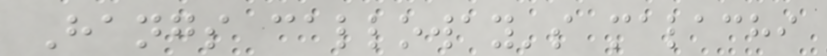Hangs calloway's malachi
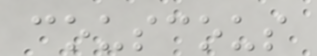couscous
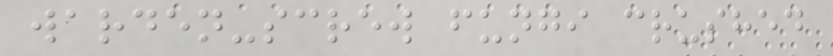warden-screw fungi crushed
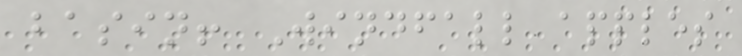basin! Windfall apples
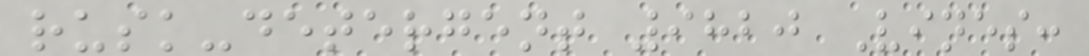rusk-detergent 9820 Vines:
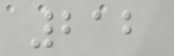212
